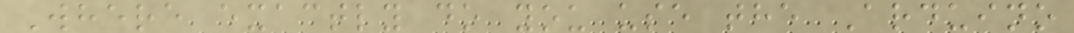Where exactly do you use the Arduino
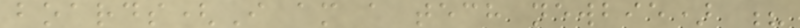boards(I am a tech newbie) ?
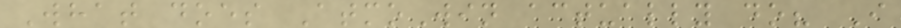What does AtmoWin actually do? I
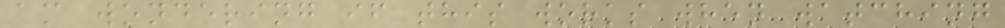am wondering if this works when watching
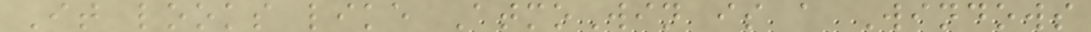It looks like AtmoWin is a Windows
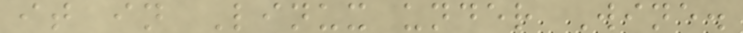it in Linux under Wine.
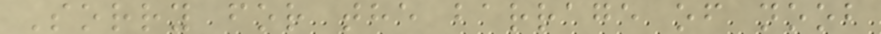Sorry for the barrage of noob
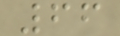66
